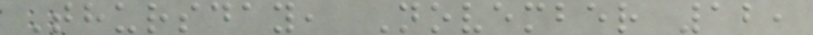Thursday, November 12,
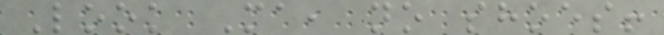Look Ma, no shoes!
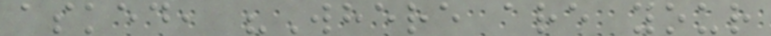asked, "Where are your
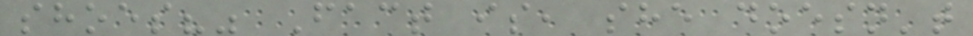shoes?" Fact is, she doesn't
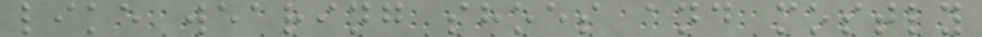like wearing shoes and mostly
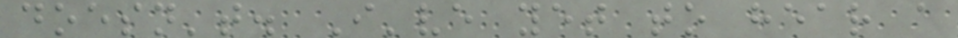doesn't. I've yet to hear a
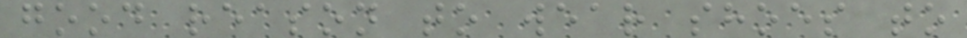good reason to wear shoes to
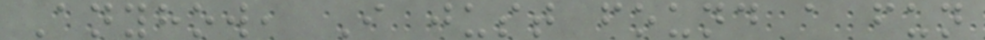Anyhow, I just found a fun
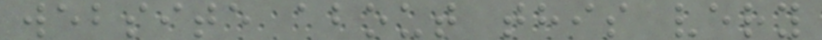website about this very
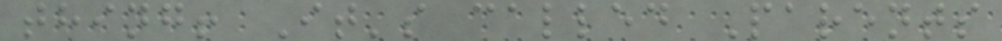thing! It's called Parents
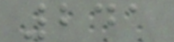241
